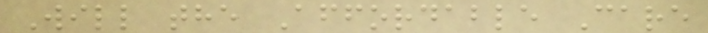Will the Affordable Care
